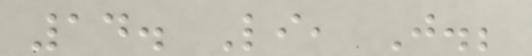14. Li, J.;
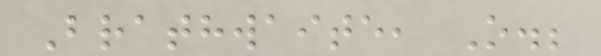Brathwaite, O.;
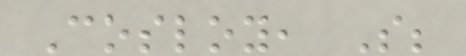Cosloy, S;
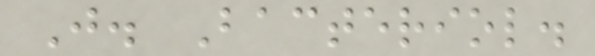J. Bacteriol.
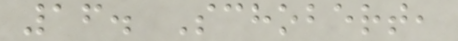16. Schobert,
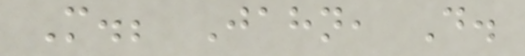M.; Jahn, D.
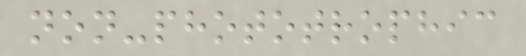non-phototrophic
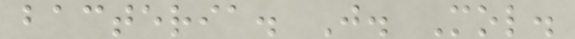bacteria. J. Mol.
